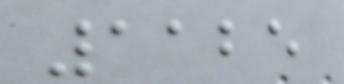1125
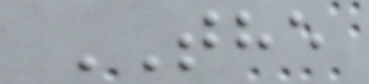THE
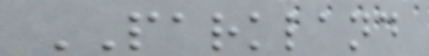PARKLAND
